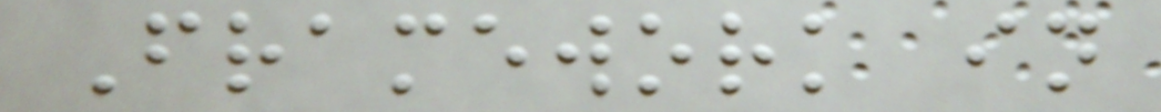Framework in
